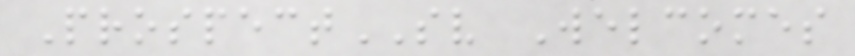ProspectSV Welcomes
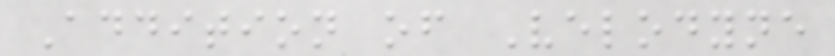Addition of Velodyne
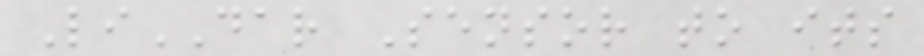LiDAR Sensor to its
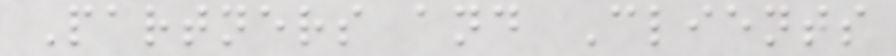Partners and Clients
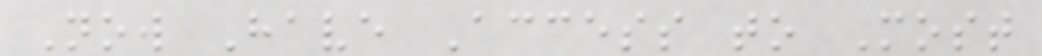Now Have Access to Most
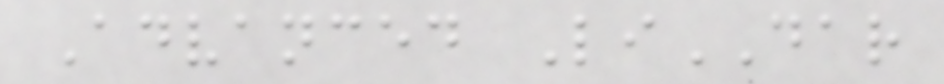Advanced LiDAR
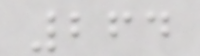264
